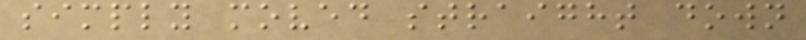simply moved straight down
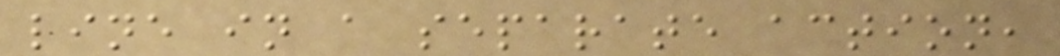line in a separate action,
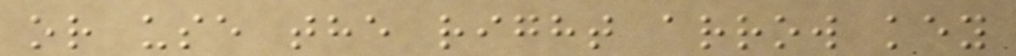or use the right arrow key
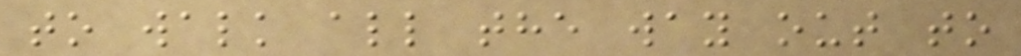to walk all the way out to
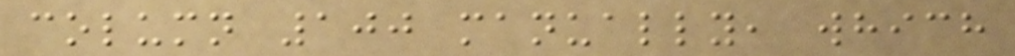column 100 manually, which
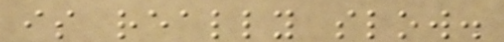is really slow.
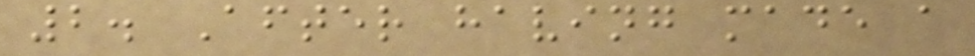2. After having made a
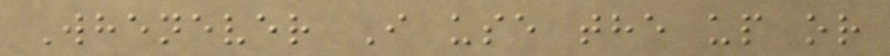Whenever I use the up or
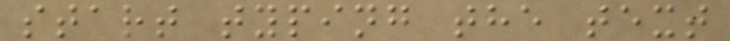start typing the text
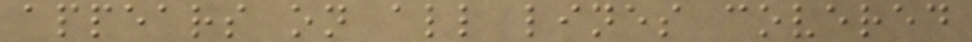appears on all lines covered
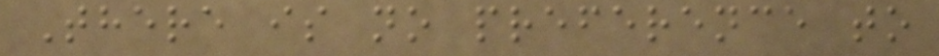There is no preference to
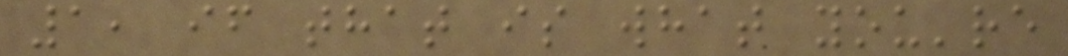1, if that is what you're
